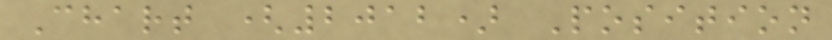Chart (2012) Position
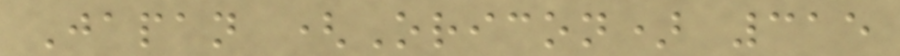Japan (Oricon) 315
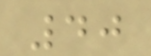40
